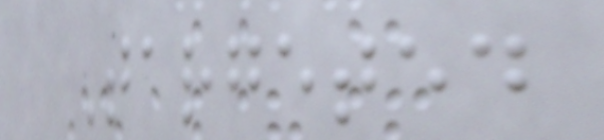Targeted
